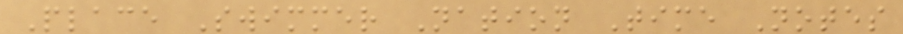Place Swimmer Nation Time Notes
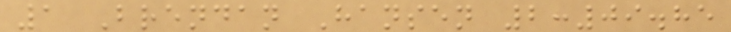1 Brendan Hansen 2:09.85
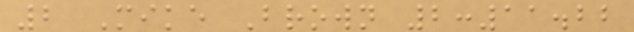2 Mike Brown 2:11.22
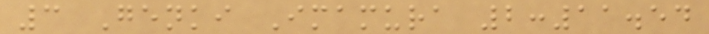3 Genki Imamura 2:11.54
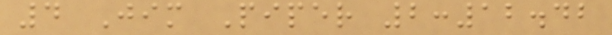4 Jim Piper 2:12.42
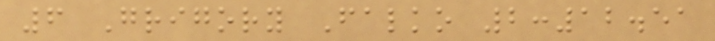6 Grigory Falko 2:12.51
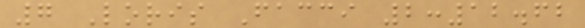7 Loris Facci 2:12.62
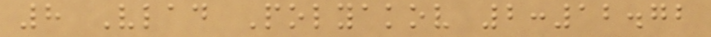8 Vlad Polyakov 2:12.72
